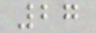27
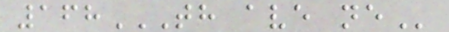168TH AVE NE
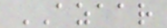AZAAR
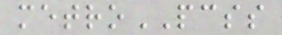metroPCSS
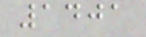1401
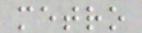metro
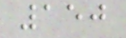150
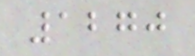1270
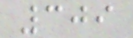309
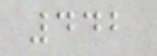442
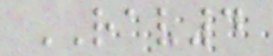RAV4
